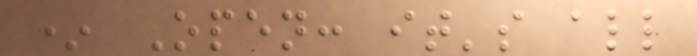* Open: it's all
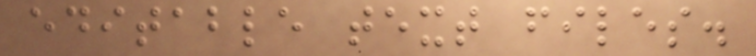editable text files.
